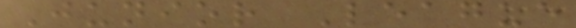Junior League
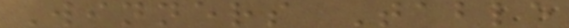Winners Table
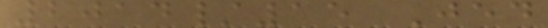2014/15 Jed
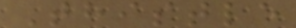Thistle
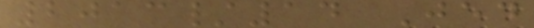2013/14 Jed
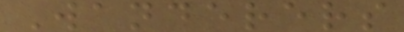Wanderers
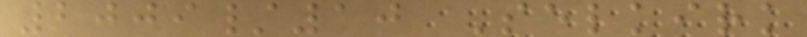2009/10 Selkirk
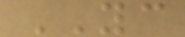YC
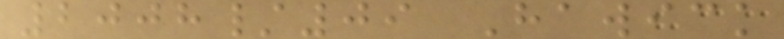2008/09 Hawick
